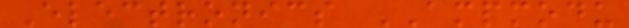Electronics AMPMODU
